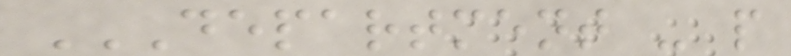DEPARTMENT - P
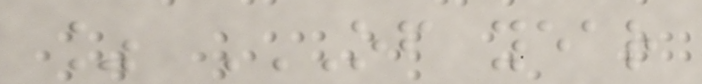% OF YEAR
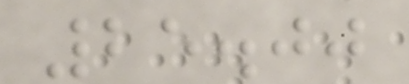25.00
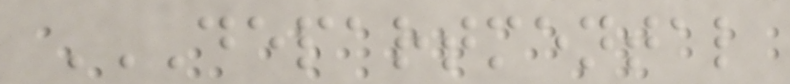DEPARTMENTAL
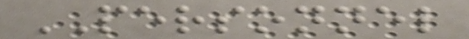PERSONNEL
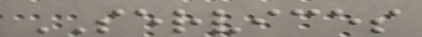SERVICES
